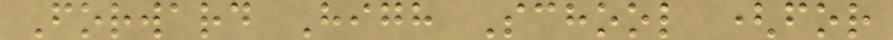Forward High School (for
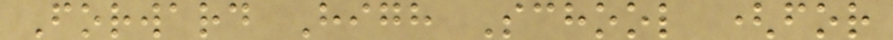Forward High School (for
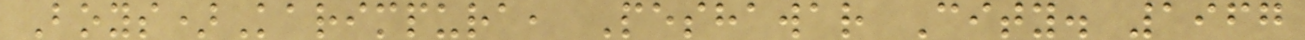Boys)Karimpura, Peshawar City. 1967
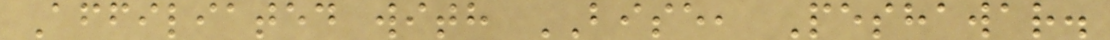Affiliated with BISE, Peshawar.
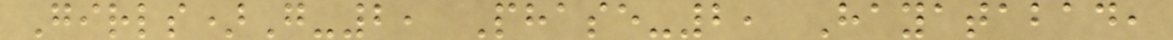Girls)G-2, Phase-2, Hayatabad,
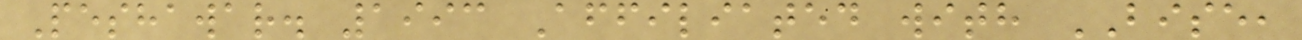Peshawar. 1993 Affiliated with BISE,
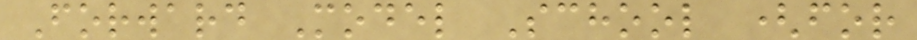Forward Model School (for
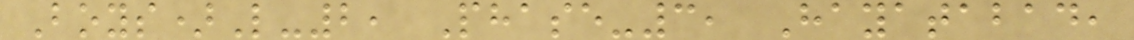Boys)L-2, Phase-3, Hayatabad,
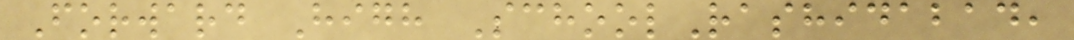Forward High SchoolRashidabad,
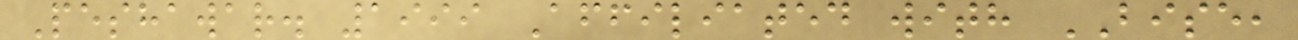Peshawar. 1999 Affiliated with BISE,
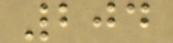204
